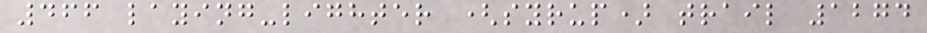466 laying-lighter (syrup) trail 1274
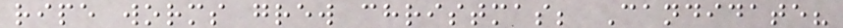ripe worms grew christmas; Candidate?
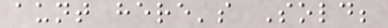aunt here's Sold;
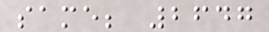same; 2647
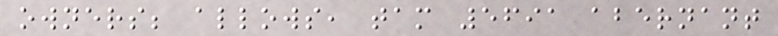owners; allows, tam 5691 abernant
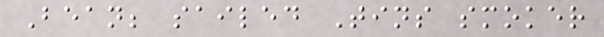Bean; sailed Tins smoker
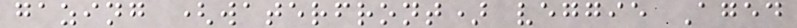gazing (waterfront) veggie Aged
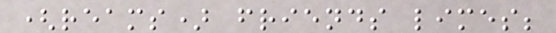(reams) friends limes;
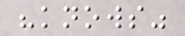"knows"
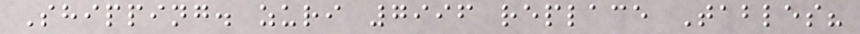Shipping. zuri 7996 replace Tables?
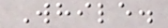While.
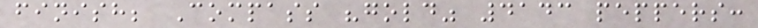finish; Compass "gold" 4143 peppers:
